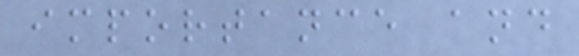importance and
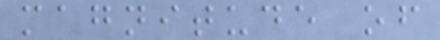magnitude of
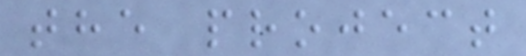the project
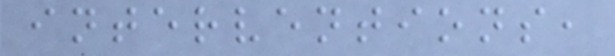interventions,
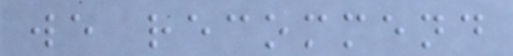we recommend
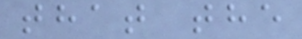that the
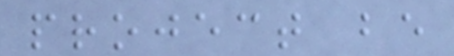project be
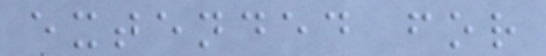extended for
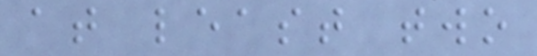at least two
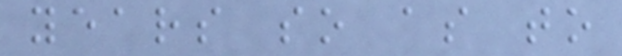years so as to
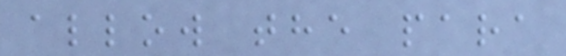allow the para
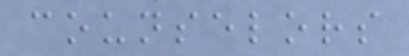counselors
